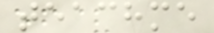teachme
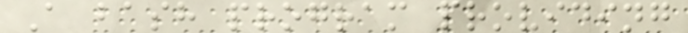A bash program providing
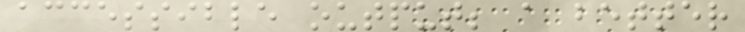accessible output; a better
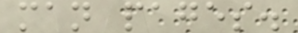man pages.
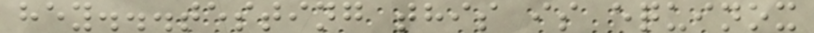hey...testing this is equinox
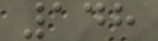148
